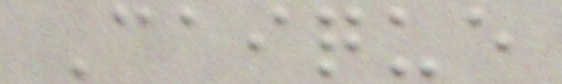Caique
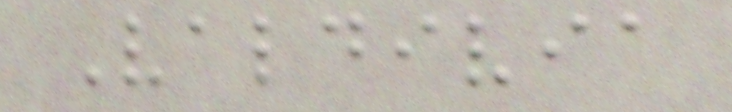Valdivia
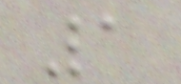1
